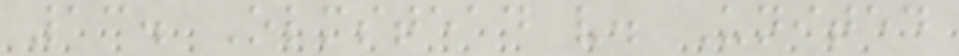13. Olmstead v. United
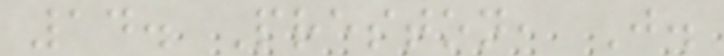14. Preston, J.
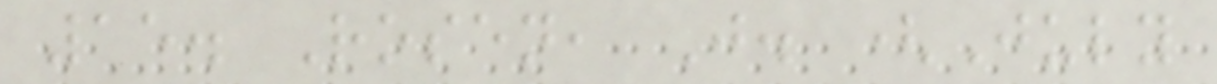15. Rosen, J. (July
